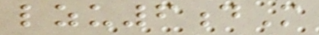lzu6dM
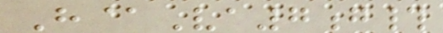H@Va7g#
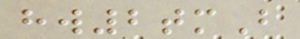hw2tmB
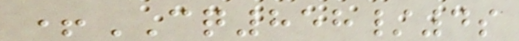+CQ858/4s
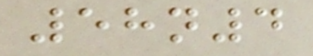58n4
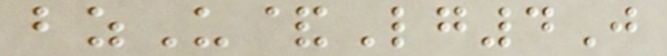bzU&Lg4J
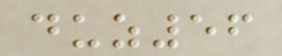duz56
